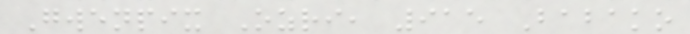Gwenpix Ozri, 915 Babako
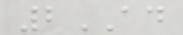2AD
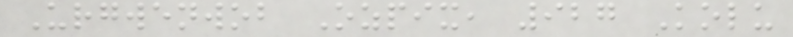Urgwenwob Ozpix, 927 Kolu
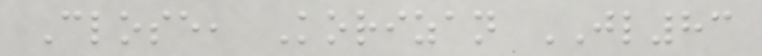Close, Korizan JL83
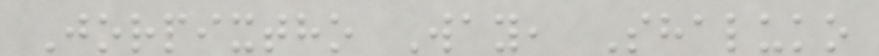Jorpixtho Way, Shaluko
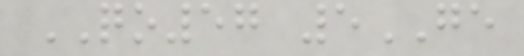QO57 5GE
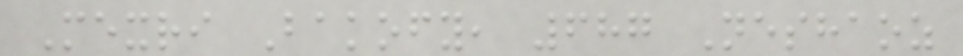Mexri Bakofy, 687 Neshaoz
